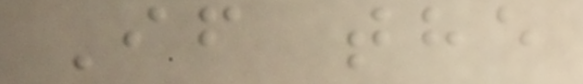If the
